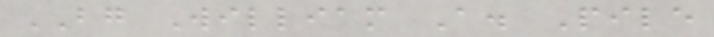BG William A. Pile
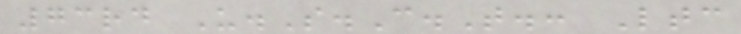73rd U.S.C.T.: Ltc
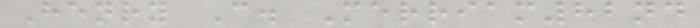Henry C. Merriam82nd
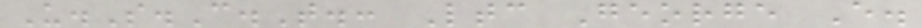U.S.C.T.: Ltc George E.
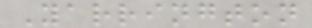Yarrington
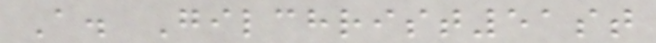A. Gilchrist51st
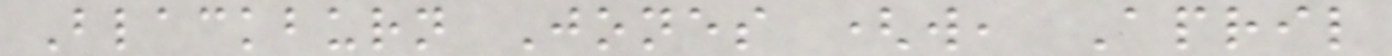Blackburn Jones (w, April
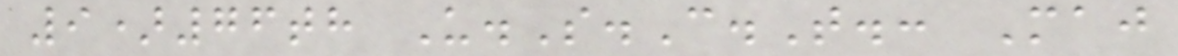9)76th U.S.C.T.: Maj
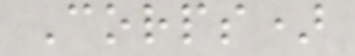Corps)
